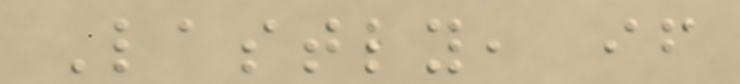Lastly, if
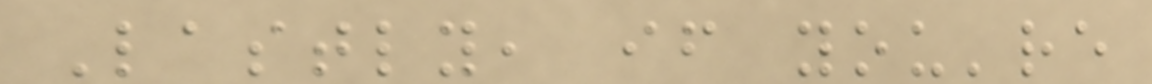Lastly, if you're
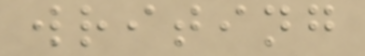writing
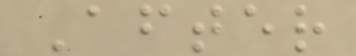After
